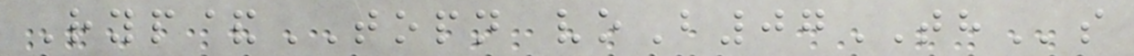Ryp&TOPN voB07THs
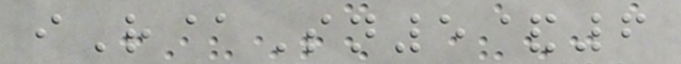iR@Sn5&6
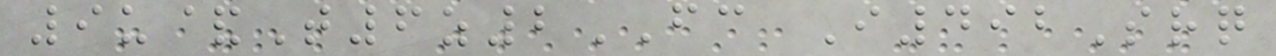9u&T6z2FC I492Srq
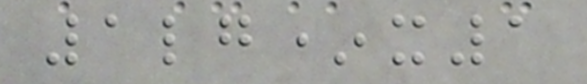1lg*x1
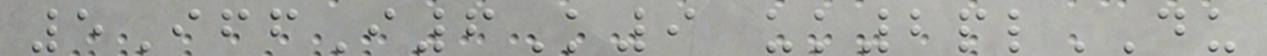5IffI6K9 uk2plDU
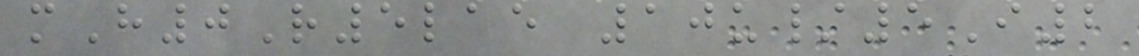mH0R5lae 10u/5I2
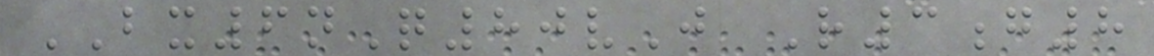BX6nQ80vJ R3g8
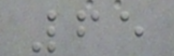65
